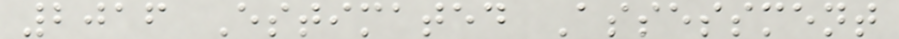2016 Estimated Assessment
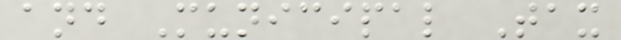and Municipal Tax
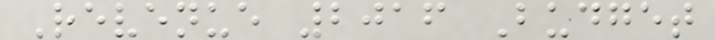Revenue 2016 Budget
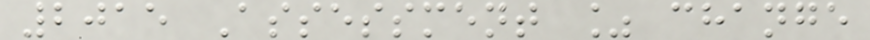2015 Assessment % change
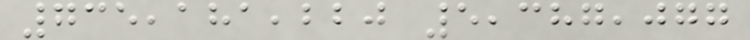735,181,220 5,387,077
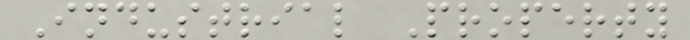Industrial Property
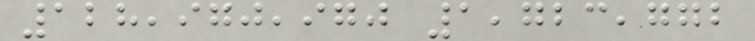128,970,970 1,723,772
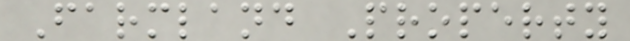Farmland Property
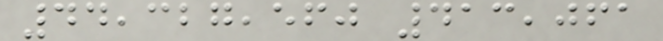44,327,560 413,061
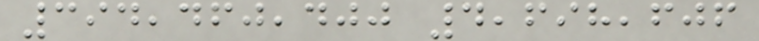394,460,400 4,698,606
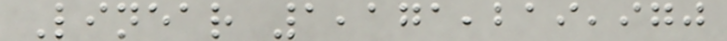Linear 1,171,219,970
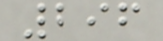296
